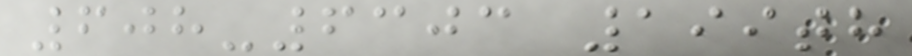608-6303 199th
